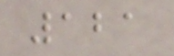121
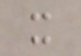x
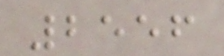2556
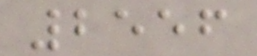2556
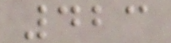423
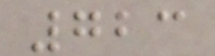723
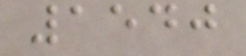1540
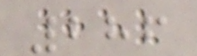286
